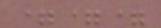===
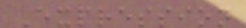Expression
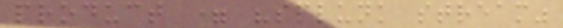product = "splunk stream"
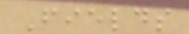Fields
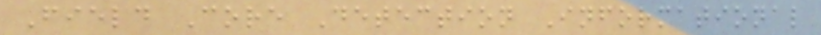Field Core Detection Informational
